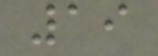19
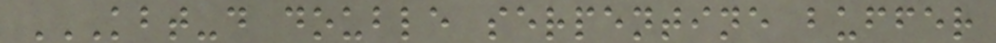KBT-D DOUBLE SERPENTINE BUFFER
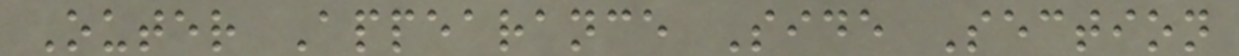Outer Appearance Side Section
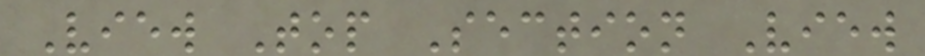View Top Section View
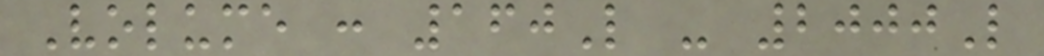Volume : 160L - 2000L
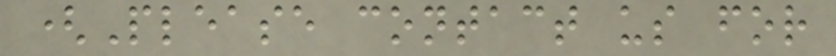(Please contact us for
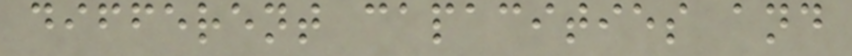different capacities and
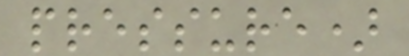pressure)
